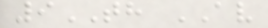9TH AV
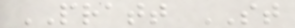PRATT ST
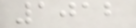1012
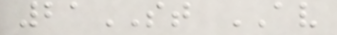21ST AV
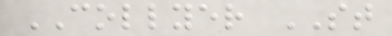COLLYER ST
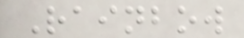Rainbow
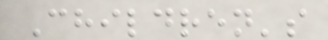Children's
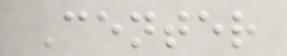Center
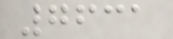7631
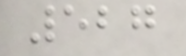527
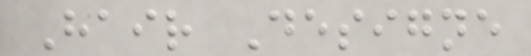Hair Designe
